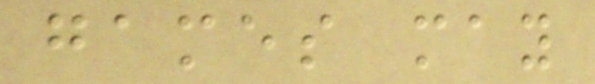games may
